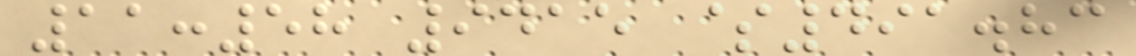11:58 9415 $491.83
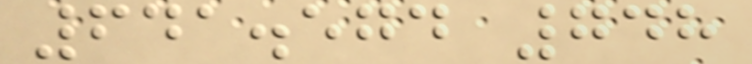641.574 748
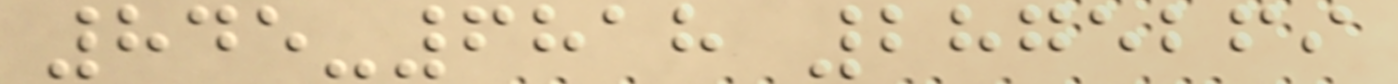845-6818 2875269
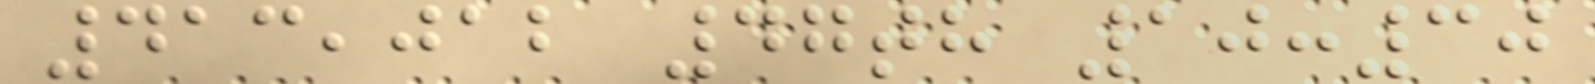413,012 47th 10:30
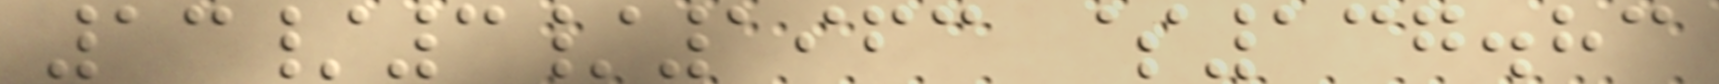13/3/1963 $137.83
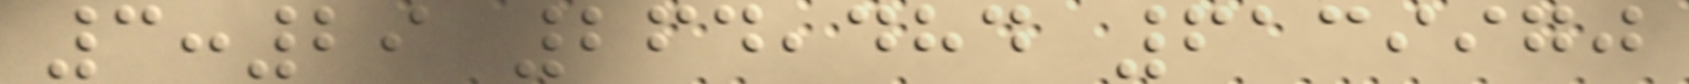3:29 264,484 6139970
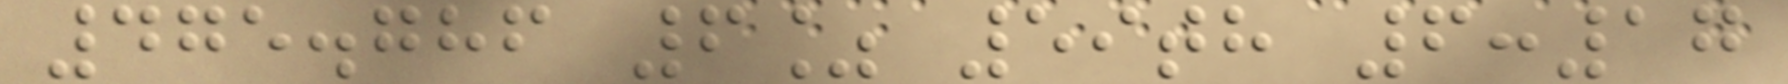475.786 6% 59th 6:17
